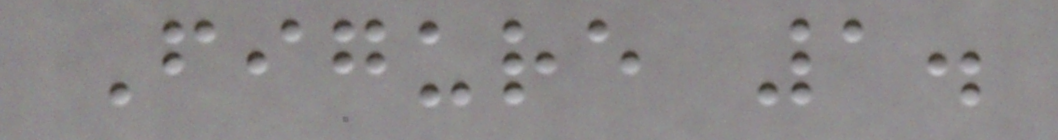Figure 1.
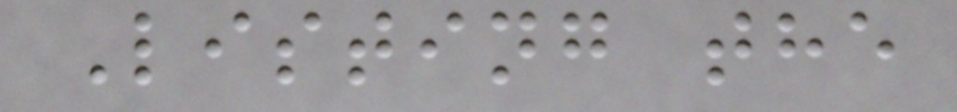Listing the
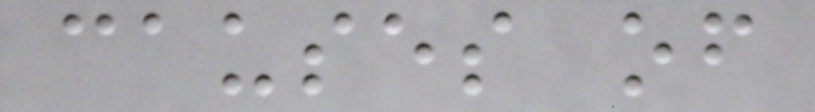causes of
